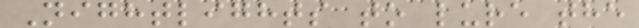Nightlights to lure the
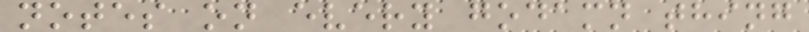notes on every godamn thing
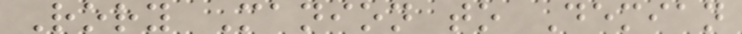Rory Manion to Demian
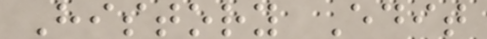History Edit
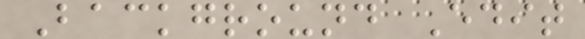Background Edit
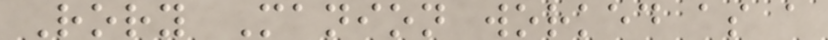Rory Manion worked as a
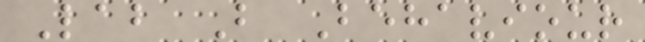Lab B Behaviour
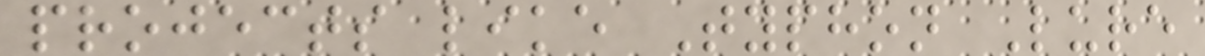projects like Typhon Lure
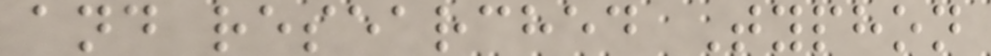and researched Typhon
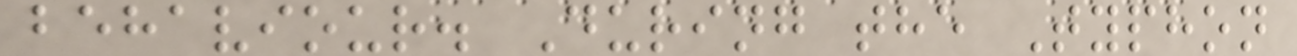behaviour. During the Typhon
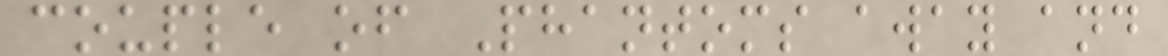couple of Phantoms away and
